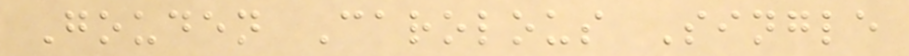Gouden Carolous Single
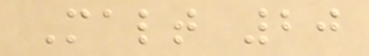Malt 20
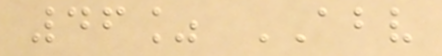46% ABV
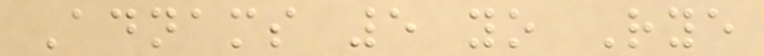Adnams 5 yo Rye
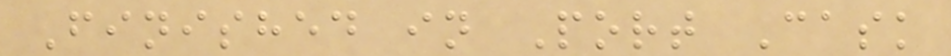Finished in Port Cask
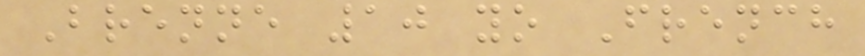Brenne 10 yo French
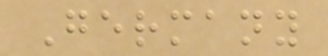Germany
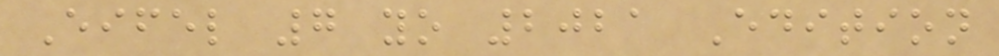Eifel 7 yo 2021 Edition
